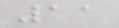11
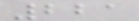221
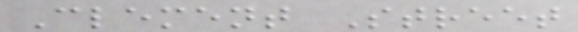Clement Street
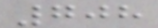708
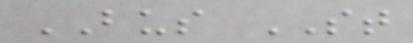BUS ST
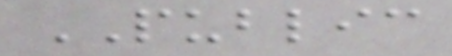PUBLIC
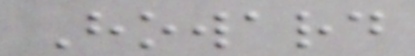Howard
